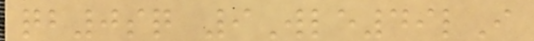qb0sq 9Wle49lI
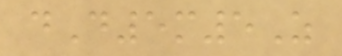dD5m5Z
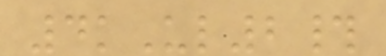4kUl2#
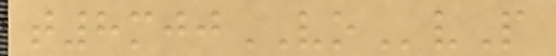t8mjjVOvP
